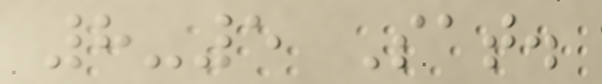8-5 Sat.
